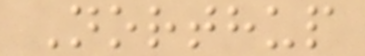Northup
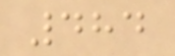484
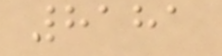8181
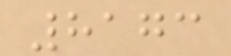8173
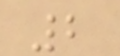2
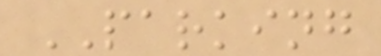PARKING
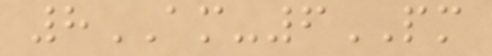8AM-6PM
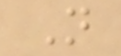N
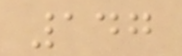147
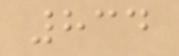834
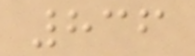836
